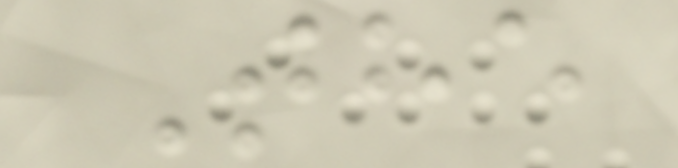The
